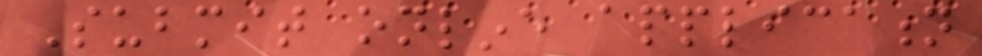Submit online application
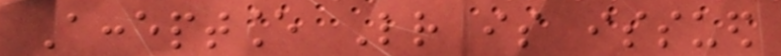Acceptance Letter is issued
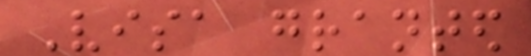Visa granted
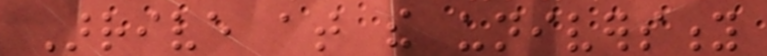Arrive at the university
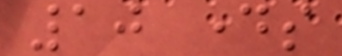10 days
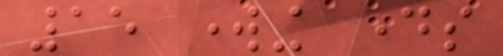15 working days
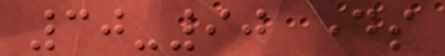30-90 days
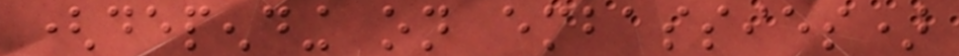(depending on embassies)
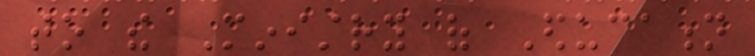to the Ministry of Education
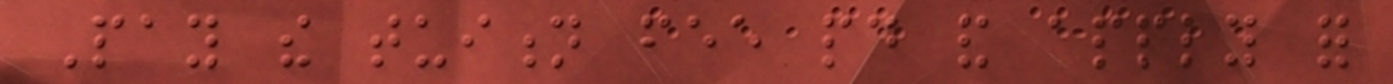Pay the tuition fee paid and apply for
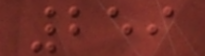259
